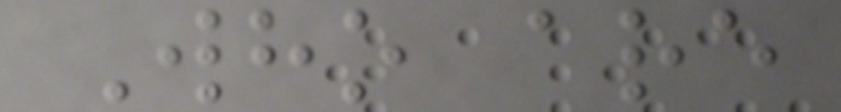Who are
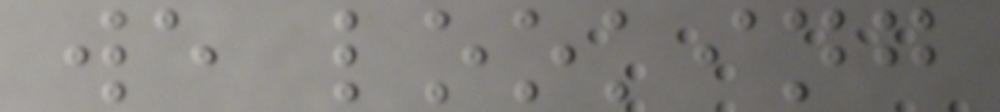we looking
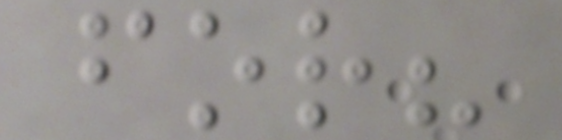for?
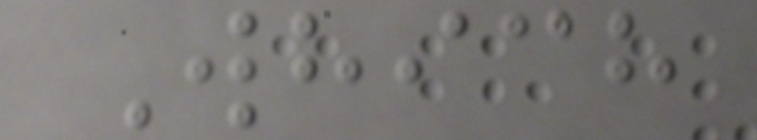Which
